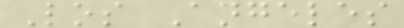Los Angeles
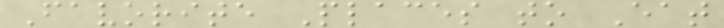Favorite Places to Eat
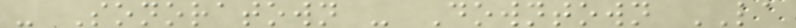- Sonoratown - Downtown LA
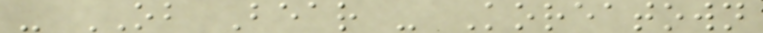- OB Bear - Koreatown
